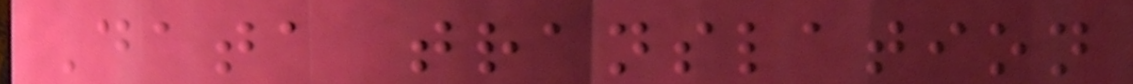Data translation
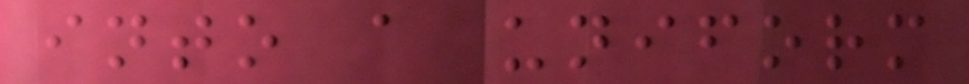into a uniform
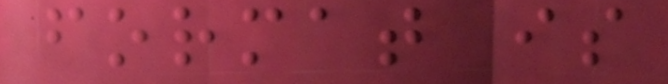format is
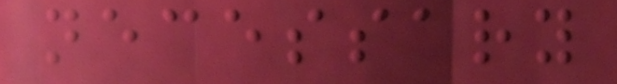necessary
